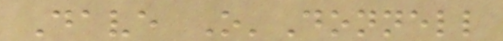Dave O'Donnell
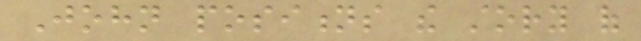John positions the story of
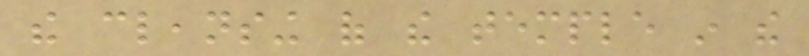the cleansing of the temple in the
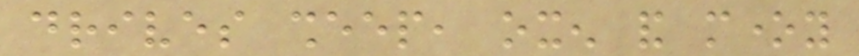drives sheep, oxen and money
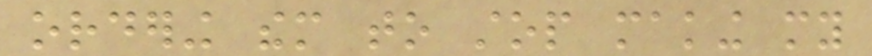ordering them to stop making my
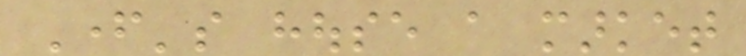Father's house a market
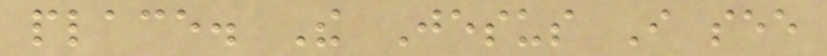place. The Jesus I see
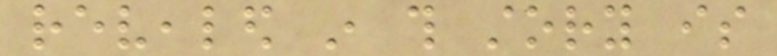revealed in this story is
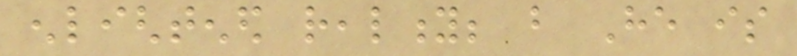enlightened reality; but He is
